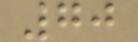70
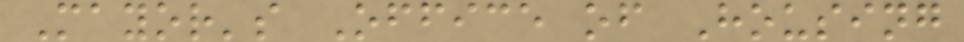Mayor's Office of Housing
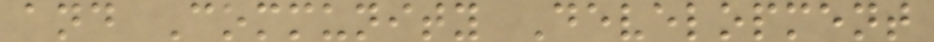and Community Development
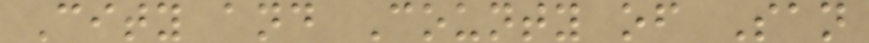City and County of San
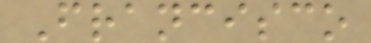Francisco
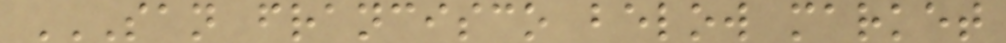SAN FRANCISCO BELOW MARKET
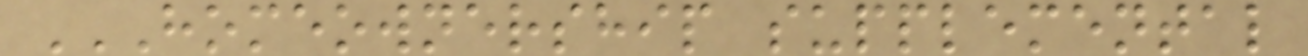HOMEOWNERSHIP SUPPLEMENTAL
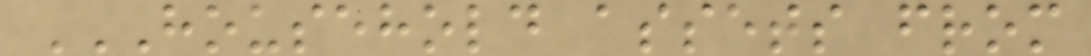HOUSEHOLD ASSETS FROM
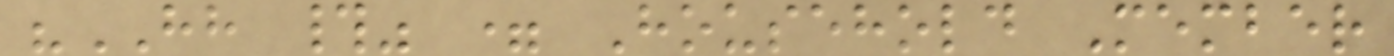"HH #" = Household Member
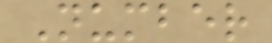Number
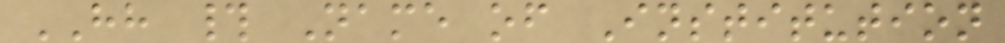HH # Name of Institution
